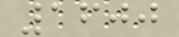1600
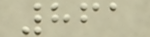861
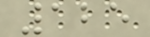125
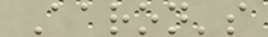Aaron's
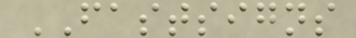FASTSIGNS
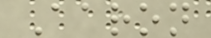Aaron
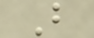B
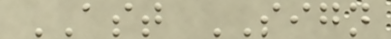AST SIGN
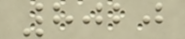8020
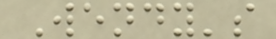Wendy's
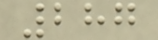287
